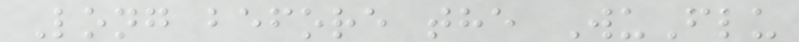Long before the WuFlu
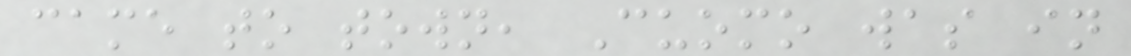came to town, Cuomo was in
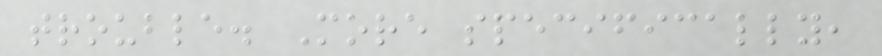trouble. More specifically,
